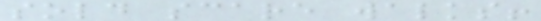sold scare walks!
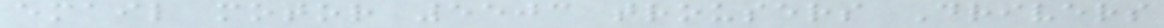email motor 5503 trousers Drivers
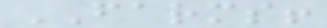FARMS!
